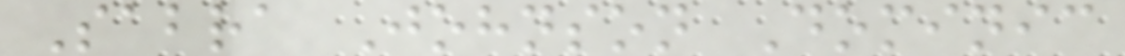Sabra Johnson Dominic
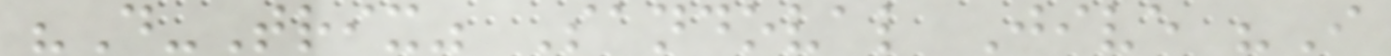"D-Trix" Sandoval Jive "I
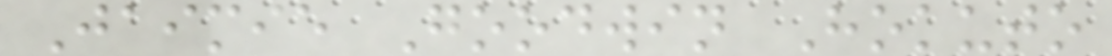Jaimie Goodwin Hokuto
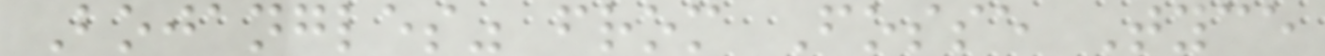Bojangles" from Fosse Tyce
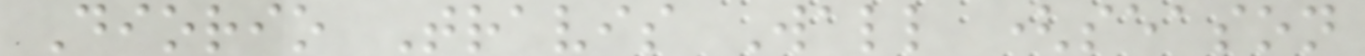Diorio Travis Wall (season
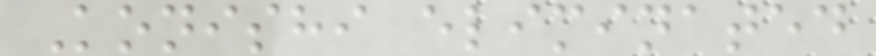Konishi eliminated
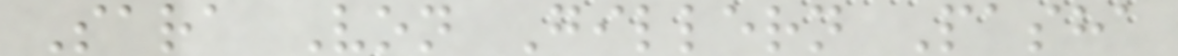Sara Von Gillern Pasha
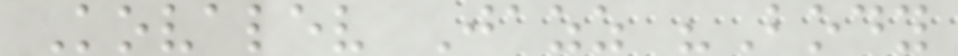Kovalev Jazz "Body
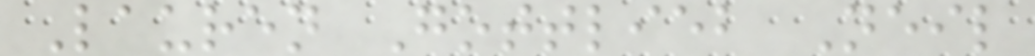Lauren Gottlieb Neil
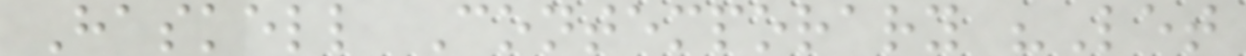Haskell Contemporary "Let
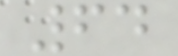64
